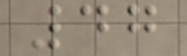47
